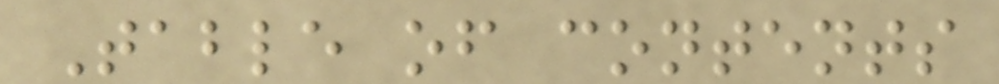Table of contents
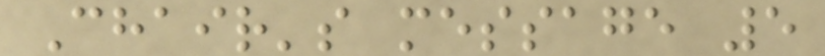Chair's message 5
